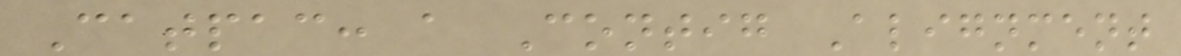Catpac: a Contig Alignment
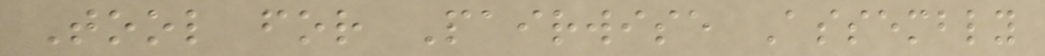Tool for Pairwise Assembly
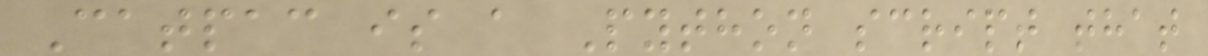Catpac is a Python script that
